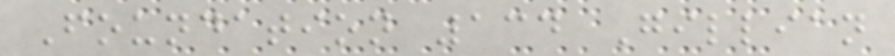Foundation 134 Gillian
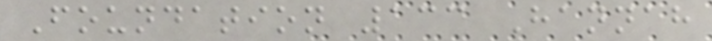Foundation 133 Hannah
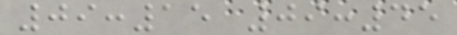09:15 09:45
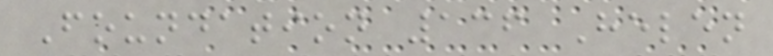Foundation 136 Helen
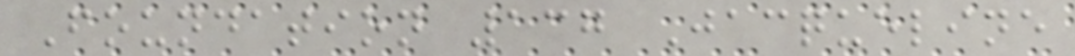Foundation 137 Jacqueline
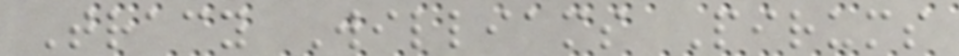Tracy Williams Pirums
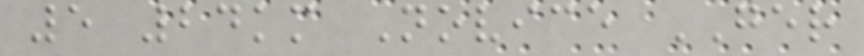5 24km Novice GER
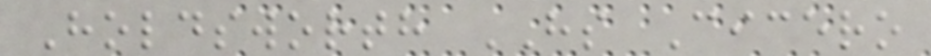Holdsworth HS Cicero
